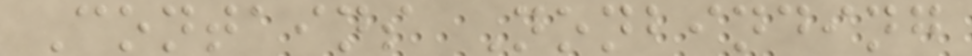Contains Nonbinding
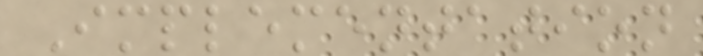Implementation
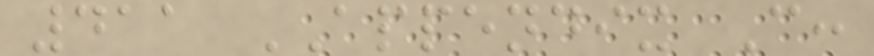411 APPENDIX C:
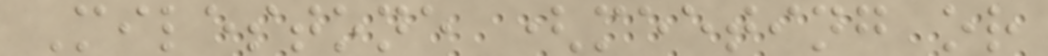Milestone (meeting or
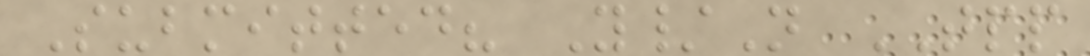Submitted? Y/N TPP
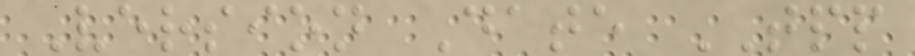Version Date TPP
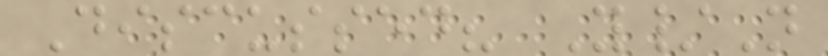Discussed? Y/N
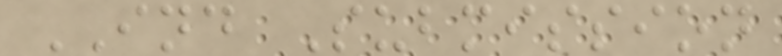IND Submission
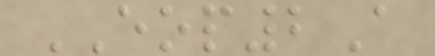EOP2A
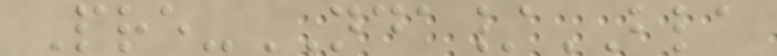Pre-NDA/BLA
